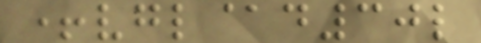+vgl@d30l
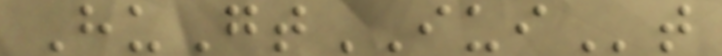HuGtIUIt
